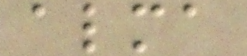alma
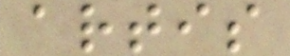artis
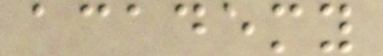academy
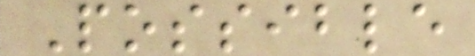Possible
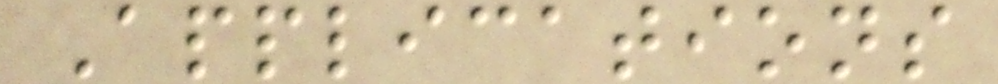Applications
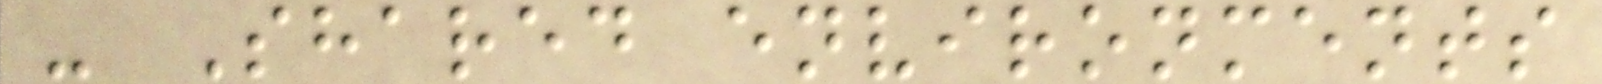- Shared environments
